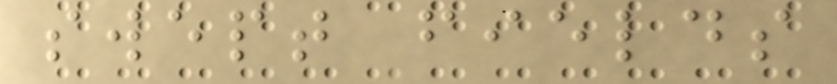swept fields
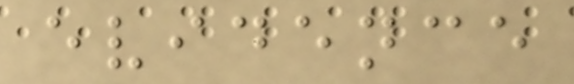evidence
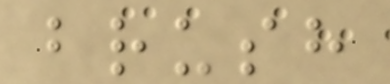brush
